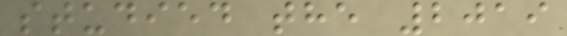studied the 2019
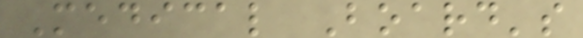Medical Board's
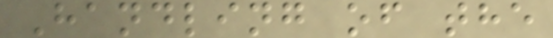Handling of the
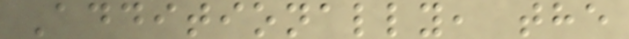Additionally, the
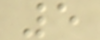5
